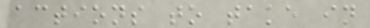actions to take in
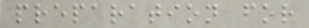preparation for
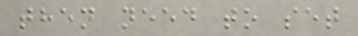then need to set
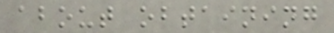about obtaining
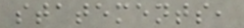statements,
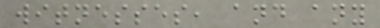witnesses, and any
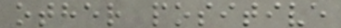other positive
